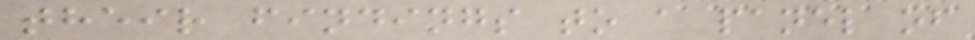their findings to a panel of
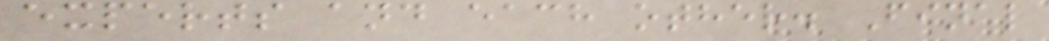experts and each other. Final
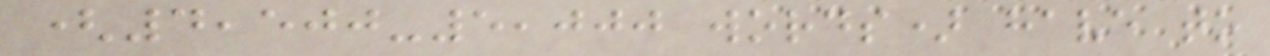(4,500-5,000 words) have to
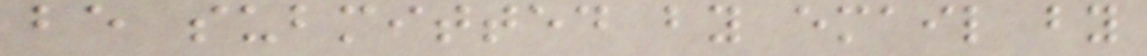be submitted by email by
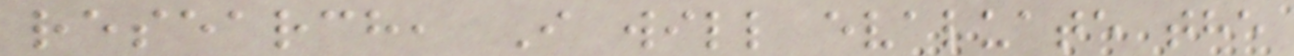research, I will evaluate the
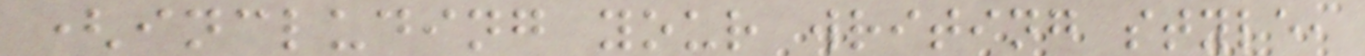(including your writing style,
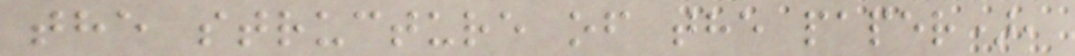the structure of the paper),
